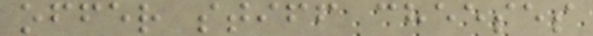offer stiff cheeses
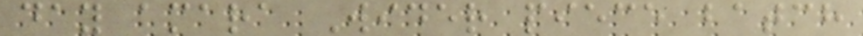day amara Wider piece batch
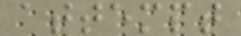attempt
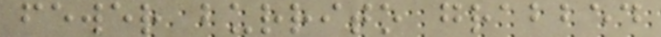fewer burrito grabbed
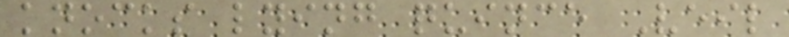knocks lying quince Veil
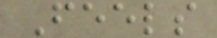Feels
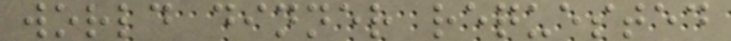world dinner requested
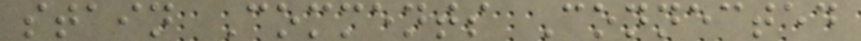stain Comments Connected
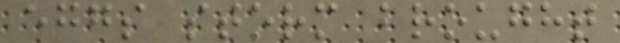eggs storm brought
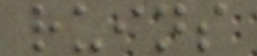ruins
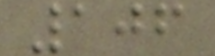106
